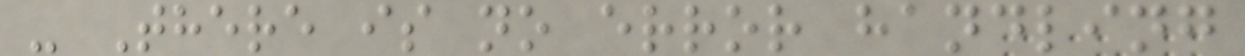- There is no error handling
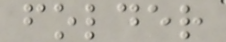folder
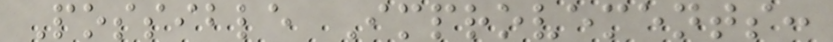Possible Improvements:
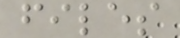files
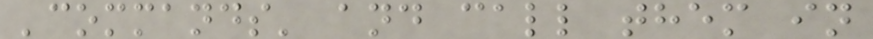'commands' and call them in
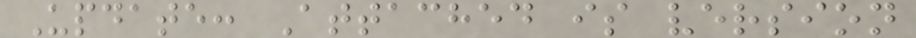Update: Attached is version
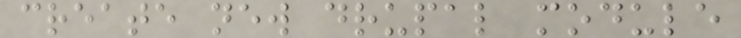create new drupal module
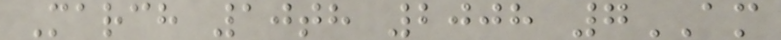March 10th 2008 7AM
